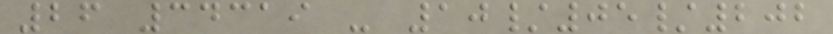26 34319 - 10/05/202
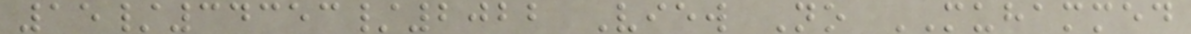15/34353/2022 View No MUHAMMED
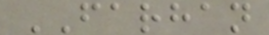FARHAN
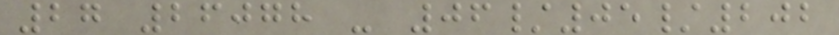27 26078 - 06/05/202
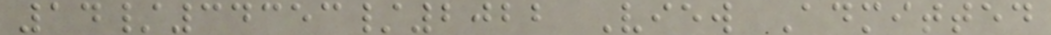14/34353/2022 View Admitted
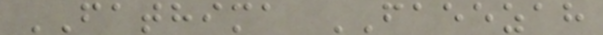FATHIMA FAEEZAH
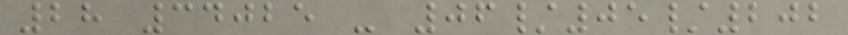28 34025 - 06/05/202
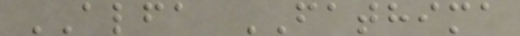ALFA FATHIMA
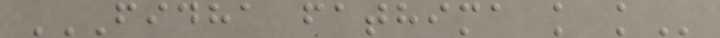FIDHA FATHIMA K K
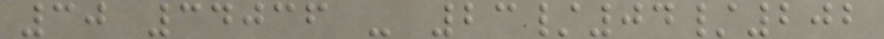30 34036 - 23/04/202
